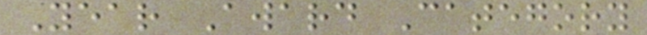Year Award Category
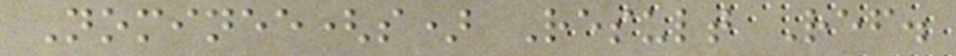Nominee(s) Result Ref.
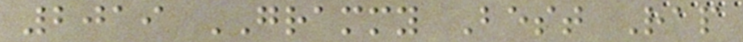2019 GRAMMY Best Rap
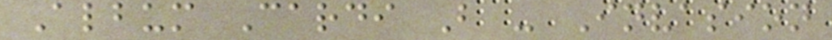Album Cardi B - Invasion
